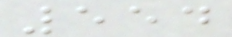554
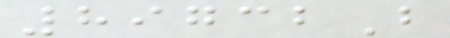89732B
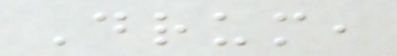Drum,
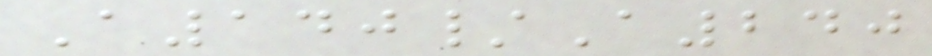A140/A240
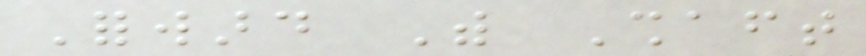Forward With Shaft
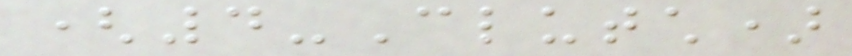(4-Clutch)
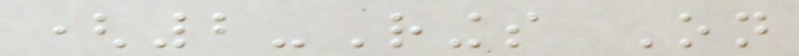(2-Rings On
